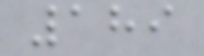189
